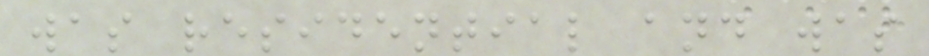was residential and was
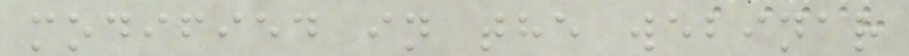modified in the webinar
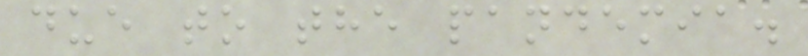due to the pandemia.
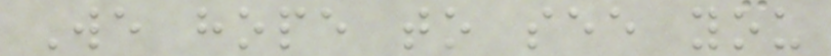We hope to see you
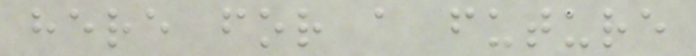here for a future
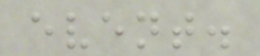event.
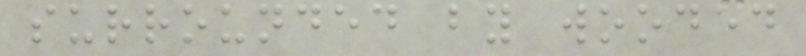surrounded by wooded
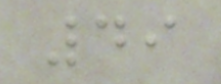49
